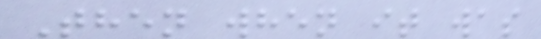Then when it was
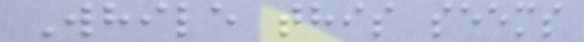While this seems
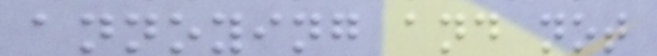annoying and not
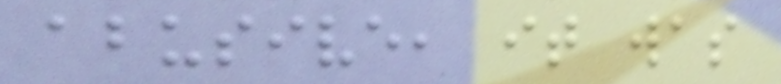abusive, it was
